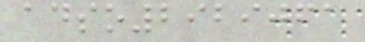adso2929061
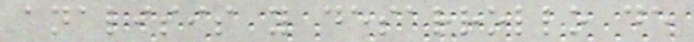analisis y desarrollo de
